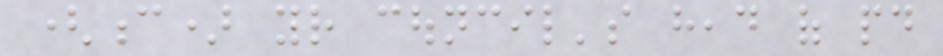(c) your council's head of paid
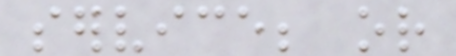service; or
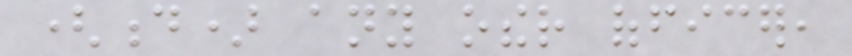(d) any other officer,
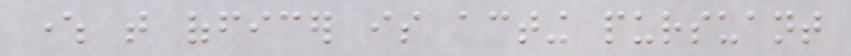where that officer is acting pursuant
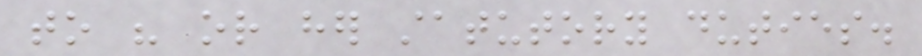to his or her statutory duties.
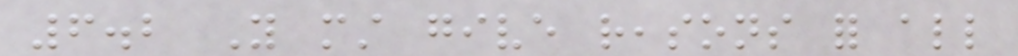6.2 You must give reasons for all
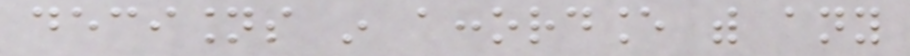decisions in accordance with any
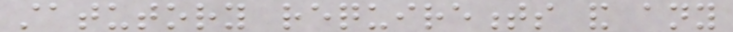statutory requirements and any
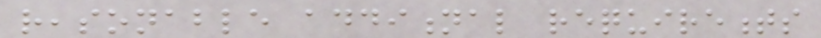reasonable additional requirements
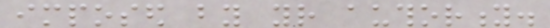imposed by your authority.
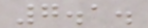7.1.
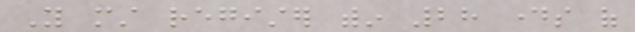You must register within 28 days of
